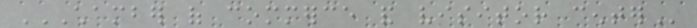CHAMBER OF COMMERCE AND VISITOR CENTER
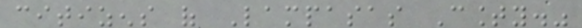citizens of Lampasas County."
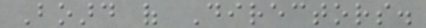Board of Directors.
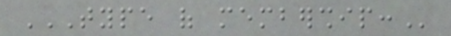TYPE OF MEMBERSHIP:
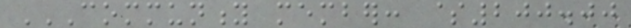COMMUNITY MEMBER: $200.00
